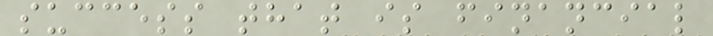success that is financial
